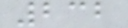232
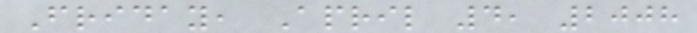Friday, April 4, 2008
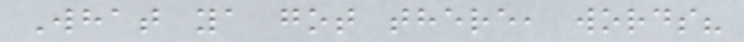What ya got there, words?
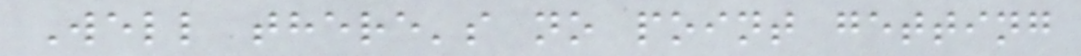Well there's no point getting
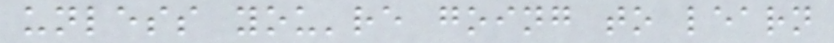unless you're going to learn
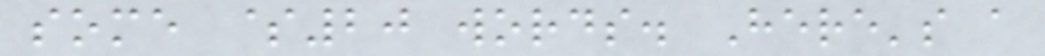some $20 words. Here's a
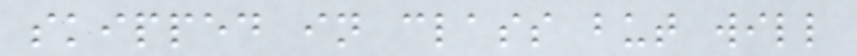skipped in class but will
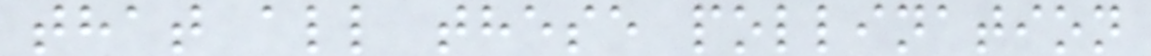that all these pollination
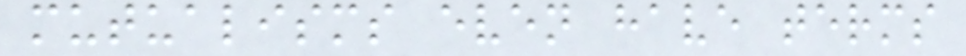mutualisms even have terms
